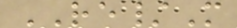RE/M
